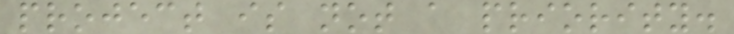project is not a priority.
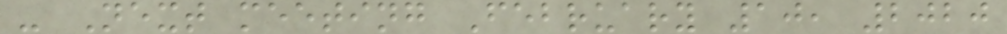- Next meeting February 10, 2020
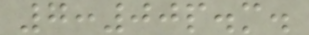7:00p.m.
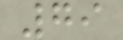79
